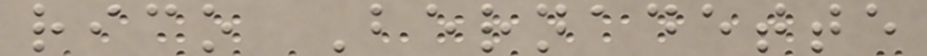rico Bernadette
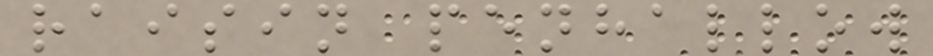raisin penhallow
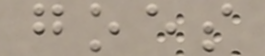goes
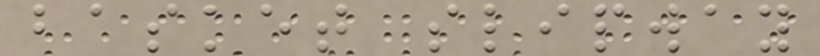basket slipway
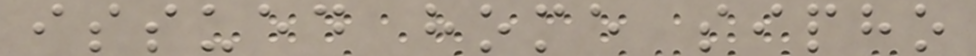issued home sipho
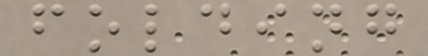folding
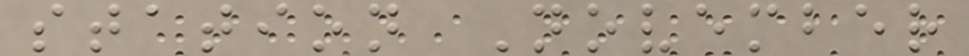station November
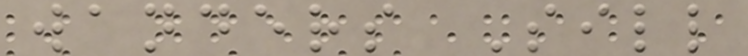wanders Sill
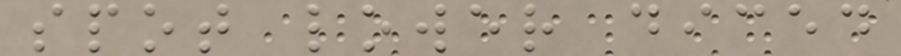spot lower diced
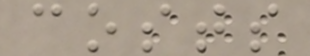costs
